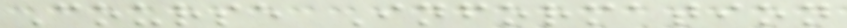Course Information
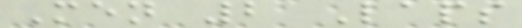Men 2 Laps
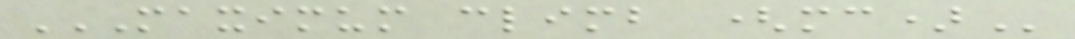MAXIMUM CLIMB (MC)
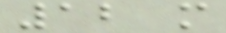12 m
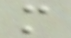m
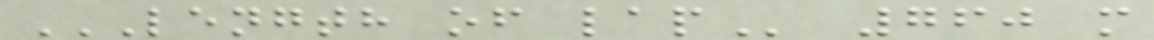LENGTH OF LAP 760 m
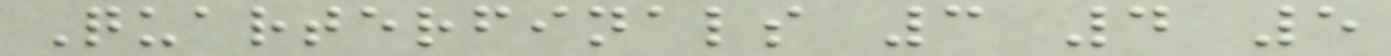Quarterfinals 3 4 5
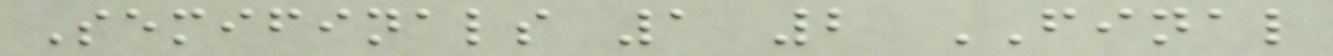Semifinals 1 2 FINAL
